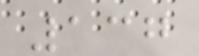137
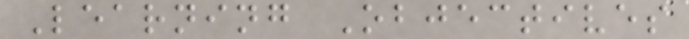Learning Objectives
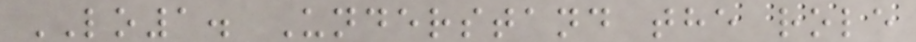LO1. Understand the role
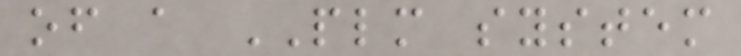of a PLM system
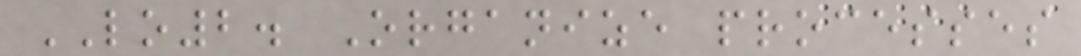LO2. Organize processes
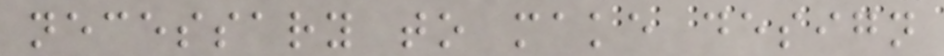necessary to make design
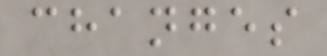changes
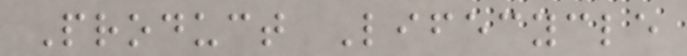Product Lifecycle
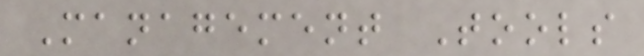Management Tools
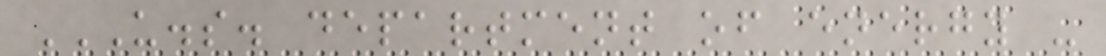U.S. DEPARTMENT OF ENERGY -
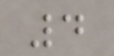4
